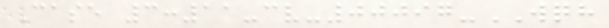Case 3:11-cv-00097-WQH
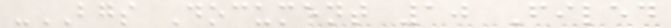-BGS Document 10 Filed
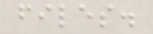files.
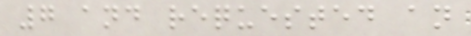7 and requested an
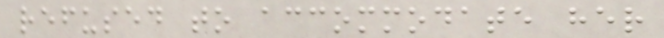refused to accommodate her
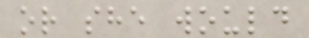or she would
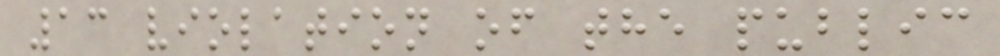13 violation of the public
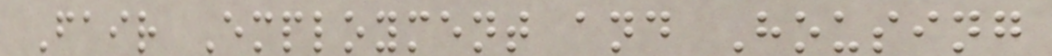Fair Employment and Housing
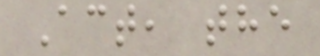Act, the
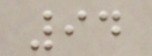94
